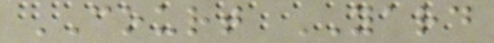COURT YARD
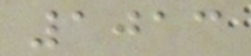1013
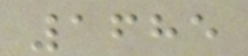1685
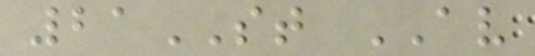21ST AV
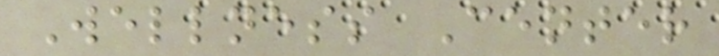Wellness Center
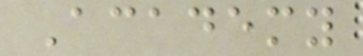Academy
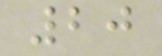20
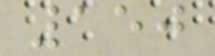150
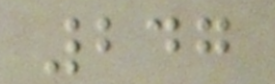247
